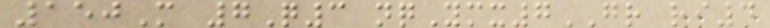150M 7Q3 nqYmx7GR ri4
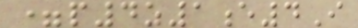=p4z1e4I
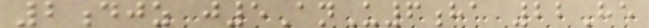2djz j5AnU6ha 22He
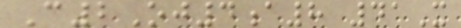C2Oj4a8 41X
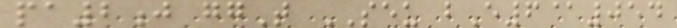pa2j ggT SEU bE6@054
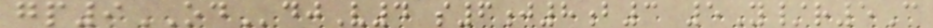gp9ODdjV4 s6j8b3 5Y/r5C
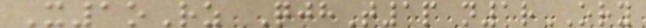X1oRz QjhT1p n1rORY
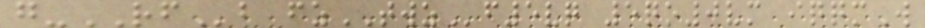g-RFb fzTWZf5vq 5qo0vm iqqmW
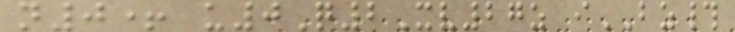n0+ u0Q2Xv27z iBZ#
